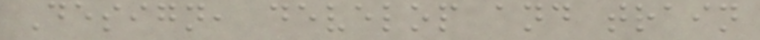Design, develop and train
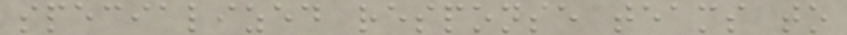specialized response teams to
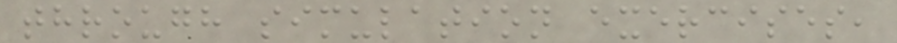through simulation exercises,
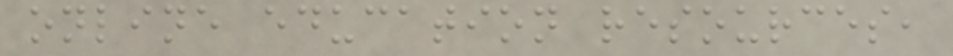online education resources,
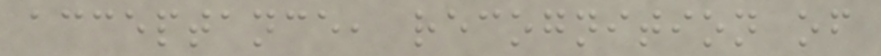acceptance, recognition of
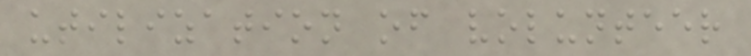utilization of volunteer
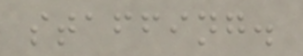staffing.
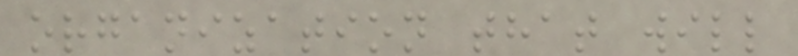organization that will
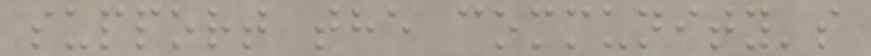support the community's
